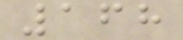168
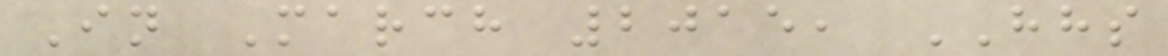In March 2015, HHS
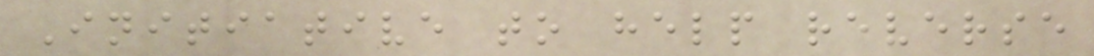Initiative to help reverse
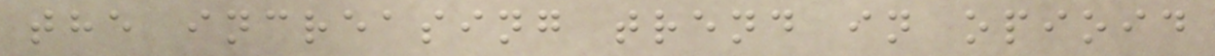the increasing trend in opioid
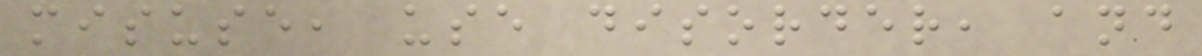misuse, use disorder, and
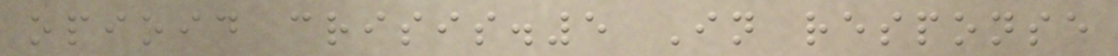opioid crisis.5 In response
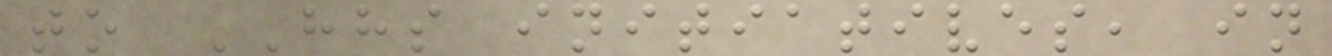to HHS initiatives, in
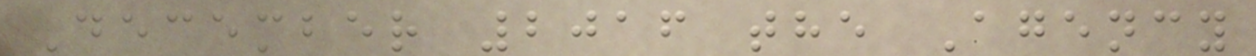December 2016 the Agency
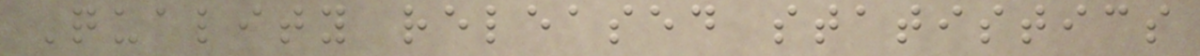Quality released statistics
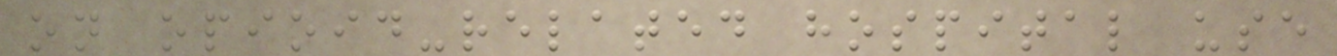on opioid-related hospital use
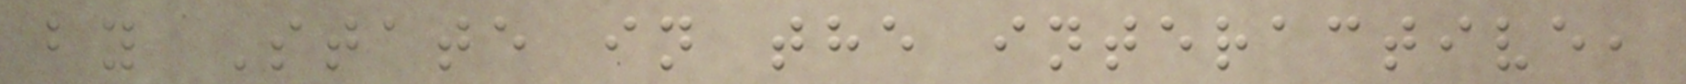by State in the interactive,
